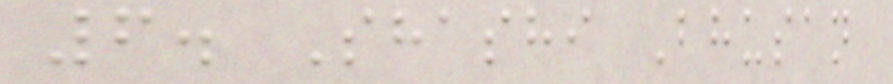6. Shashi Bhusan
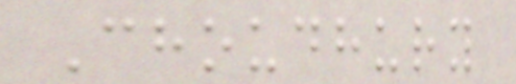Choudhury
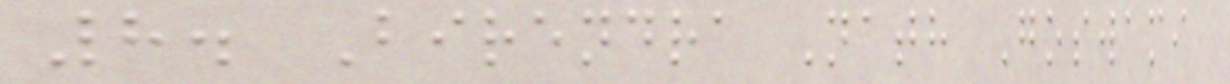8. Birendra Nath Goswami
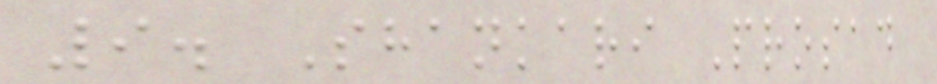9. Shankari Prosad
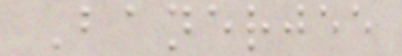Banerjee
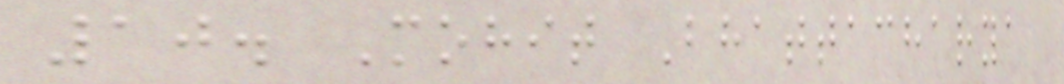10. Mohit Bhattacharya
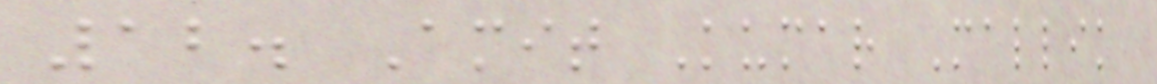12. Amit Kumar Mallik
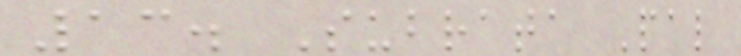13. Subrata Pal
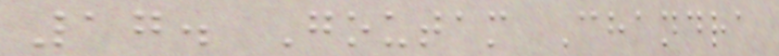17. Goutam Chandra
